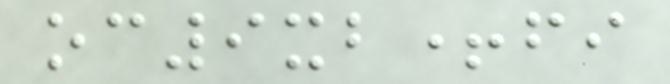oc9xb+fi
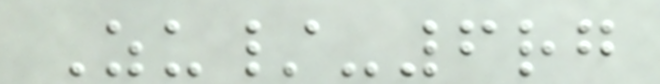Zu/-6rg
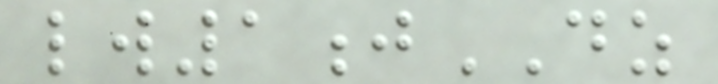lw1jDZ
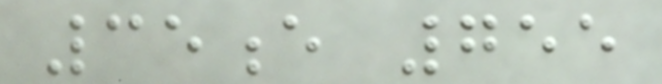35e 755
